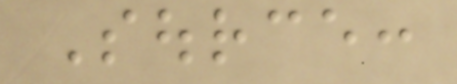Source:
